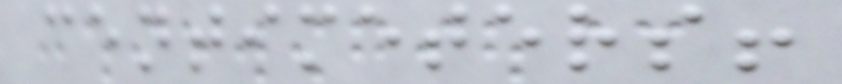centimeters!
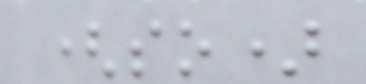(so)
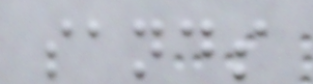sands
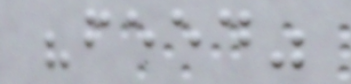"feed"
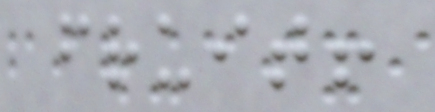fruit!
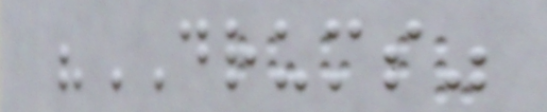"DRUMS"
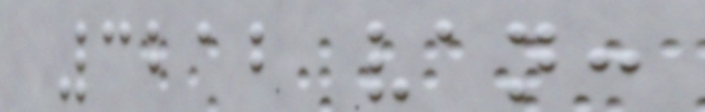3212 van:
